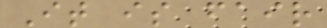It is fair
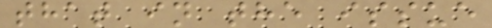that in the issue
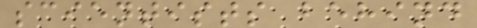scientists behind
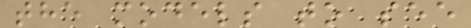the models to see
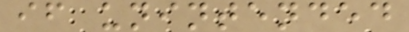if unintended
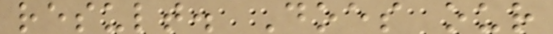result. Does our
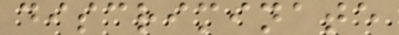discriminate
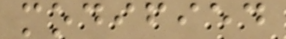modified
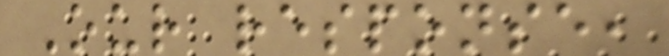Our response,
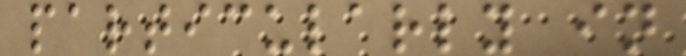particularly in
